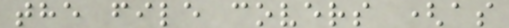the file covers (as
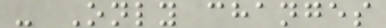- Only changes
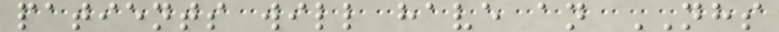patients will have an NHS
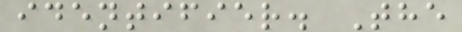identifier. The
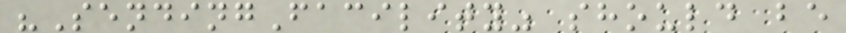"SendingFacility" should be
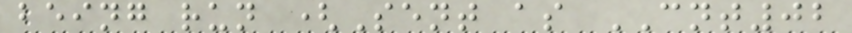being run (Sent as CNT02
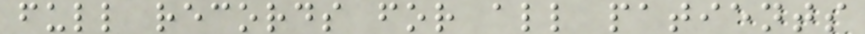full records for all patients
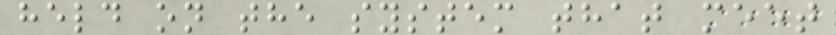held on the system that meet
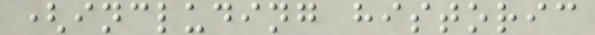(including historic
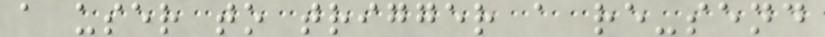a user to trigger a re-send
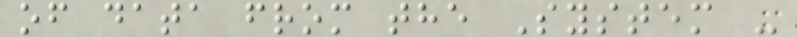of data from the System -
